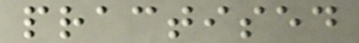practised
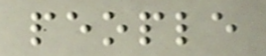people
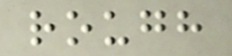rough
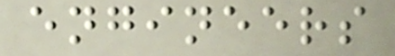engineers
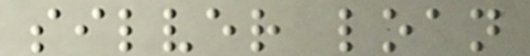silver loan
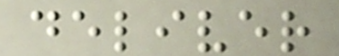deliver
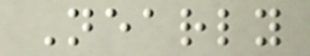Nearly
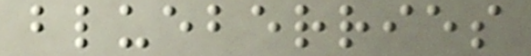blueberries
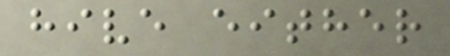hive either
